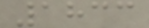1833
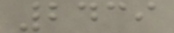2439
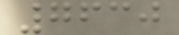7630
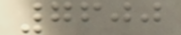7600
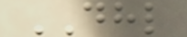DHL
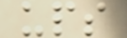ups
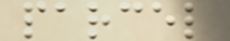parcel
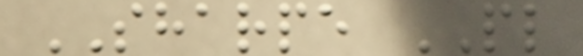SHARPE PL
